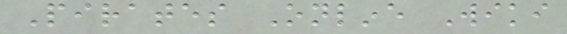Pirates Online Wiki
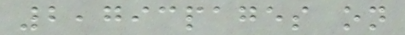2,793pages on
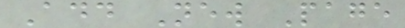Add New Page
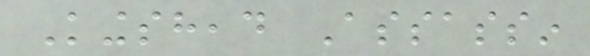Kingshead Assassin
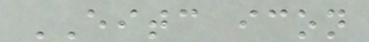EITC icon
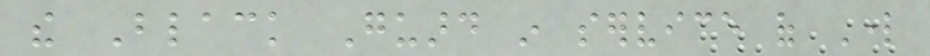the Black Guard in service of Lord
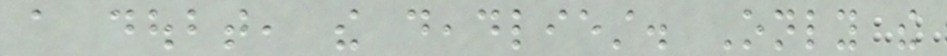a doubt, the deadliest. Only the
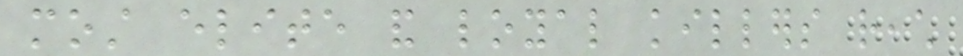most elite and loyal killers reach
